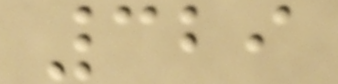329
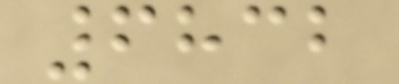6832
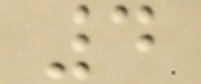4
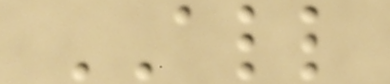ALL
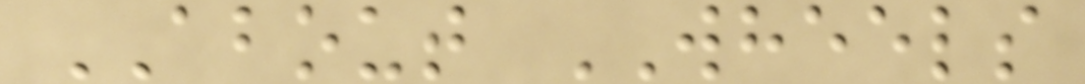ABOUT WHEELS
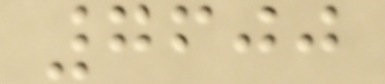7600
